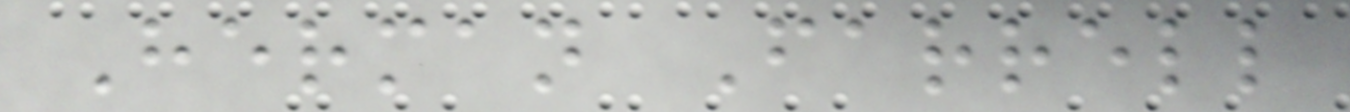Herman Farrell
